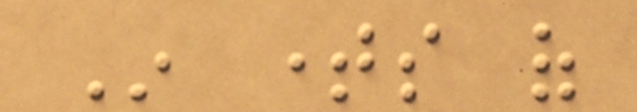In times of
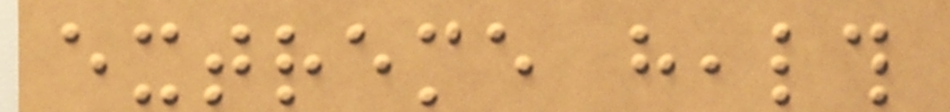extreme health
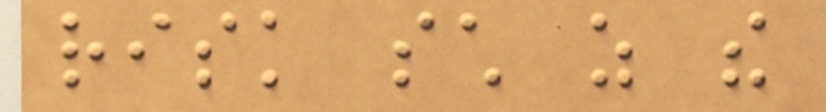risk such as the
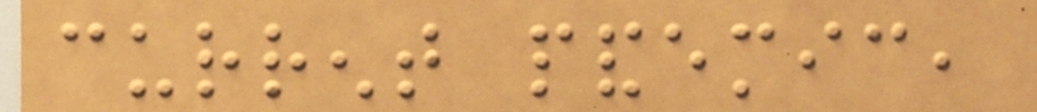current pandemic,
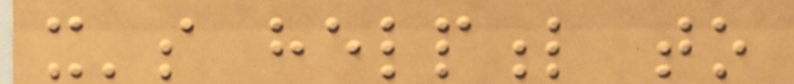it's helpful to
